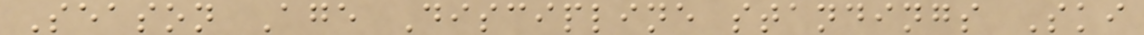Season Age Discipline standings Ski
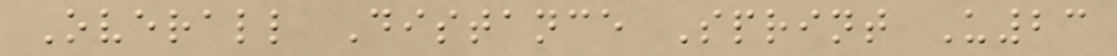Overall Distance Sprint U23
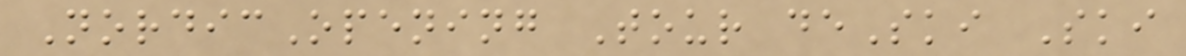NordicOpening Tour deSki Ski
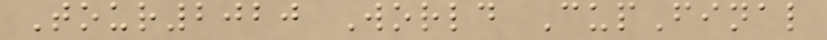Tour2020 World CupFinal
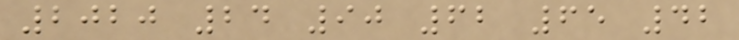2020 24 90 62 65 42
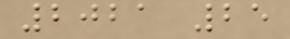2021 25
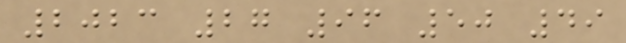2023 27 96 50 49
